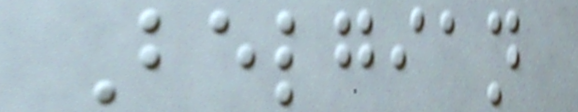Belgian
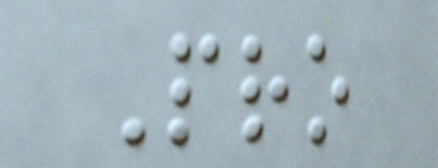Pro
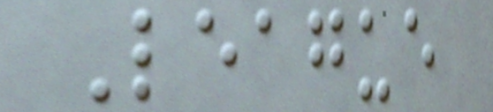League
